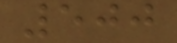500
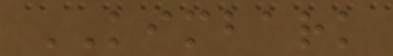KIMBARK
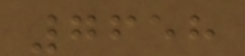7658
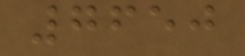7650
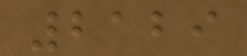2129
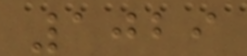1029
